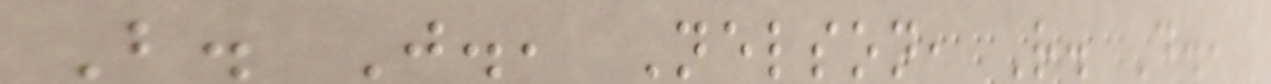B. J., Nelson, R. D.,
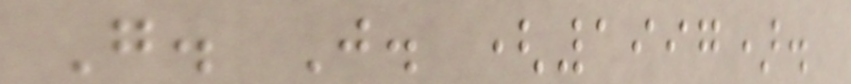G. J. (1997).
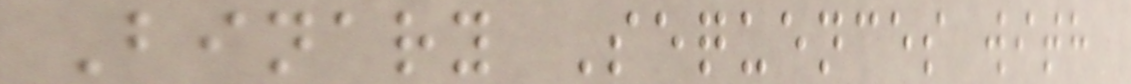Binary Sequences with
